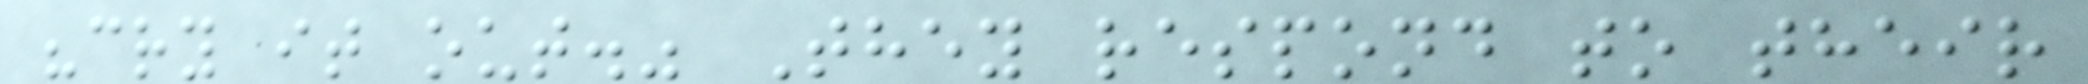"cry it out." They respond to their
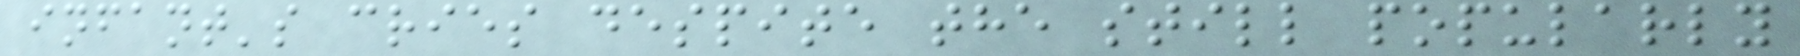infant's cries despite the still popularly
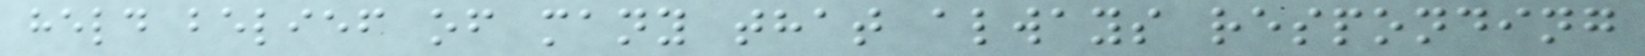held belief of many that always responding
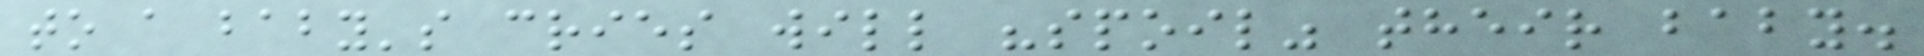to a baby's cries will "spoil" their baby.
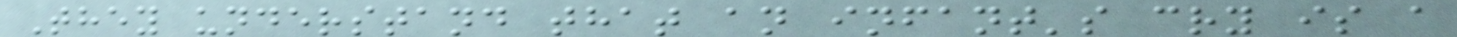They understand that an infant's cry is a
